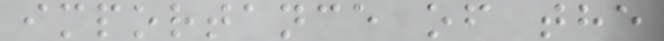importance of the
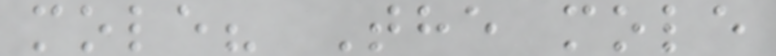mole? The mole
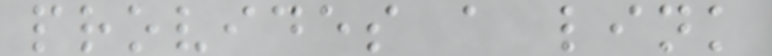provides a link
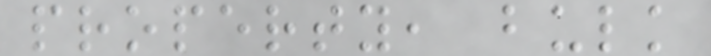property, bulk
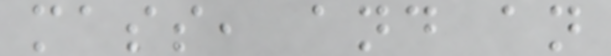mass, and an
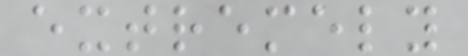extremely
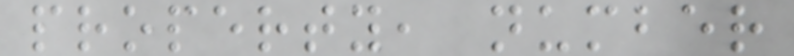property, number
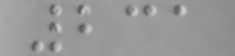231
